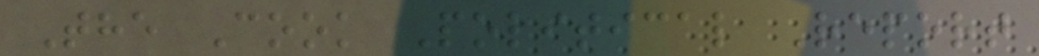The Cook Political Report
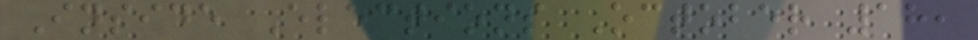Inside Elections October 18,
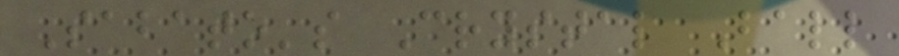Sabato's Crystal Ball
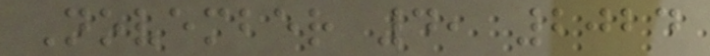November 4, 2024
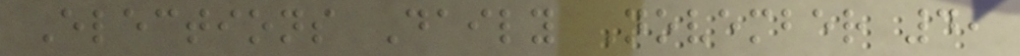Elections Daily November 4,
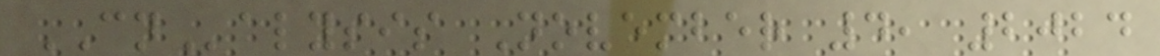CNalysis November 4, 2024
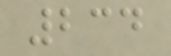234
